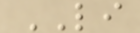LI
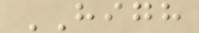HIGH
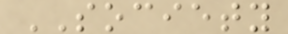SOCIETY
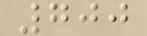700
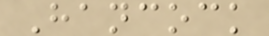Hancock
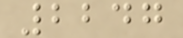2247
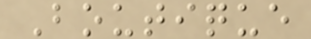Boutique
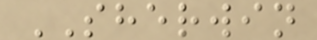SHERWIN
